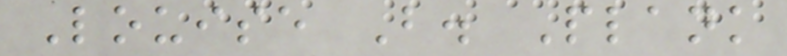Louise B. Plank
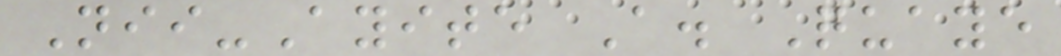Nii-Ayite A. Quaye
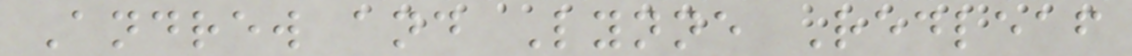Andrew and Lynne Redleaf
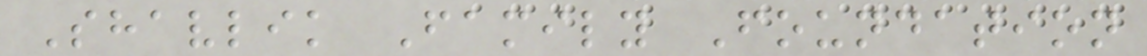Shavlik Family Foundation
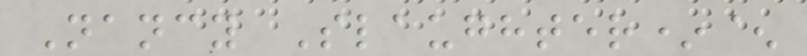Nancy Slaughter*^
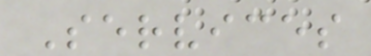Services
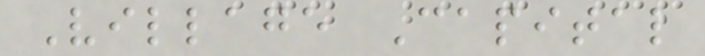Village Capital
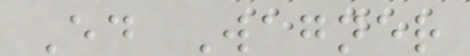Ed Wagner
